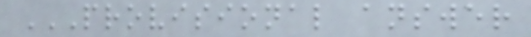PROVISIONAL ANSWER
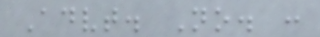Advt. No. :
